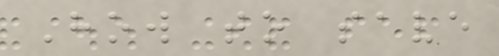How to save
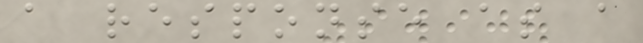a response as a
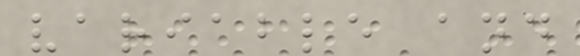variable and
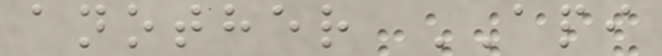another API
